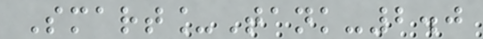Smart_Tank-2.0
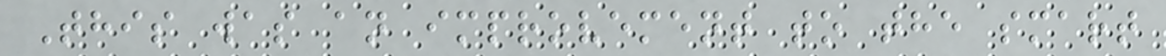This was an improvement to the smart
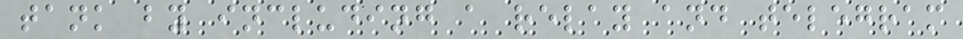tank by including a relay and telegram
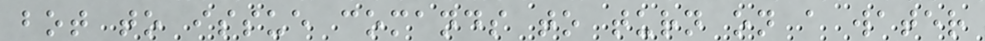bot to issue comands to turn on a water
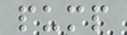pump
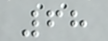68
